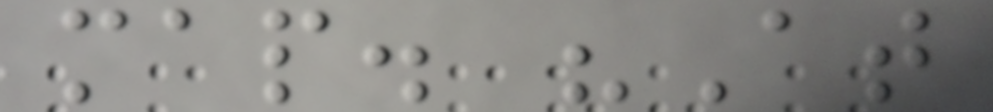map. "At
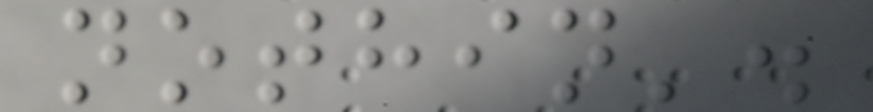nothin'.
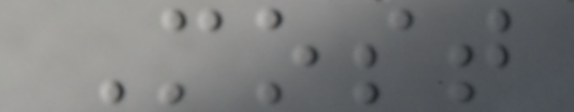Most
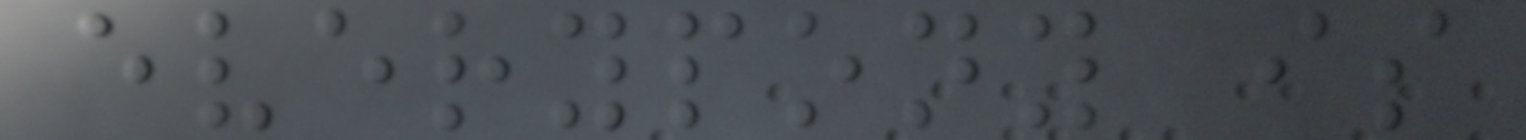everypony is
